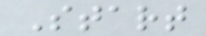Start
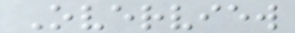Overview
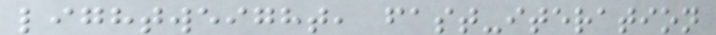lightweight, fast-iteration
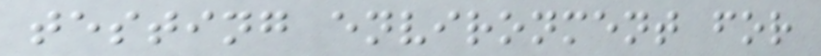testing environment for
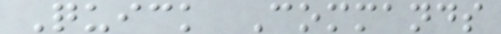Quick Commands
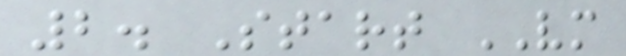2. Start VM
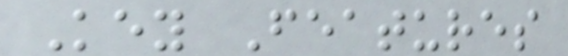Key Features
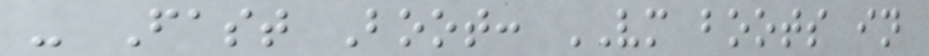- Fast Boot: VM boots in
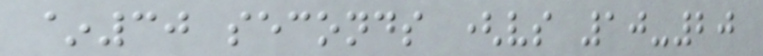~30 seconds (vs 10-20
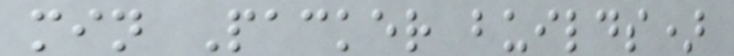min Packer builds)
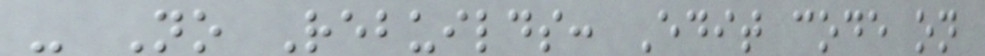- No Rebuilds: Edit code on
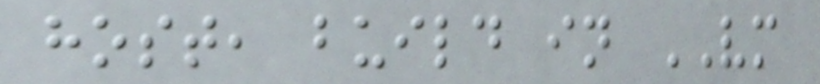host, build in VM
